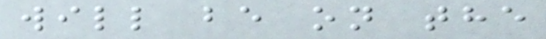will be on the
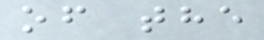of the
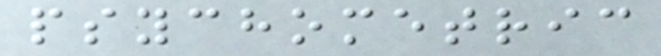psychometric
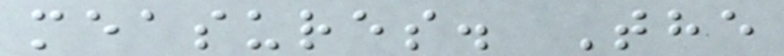measures. The
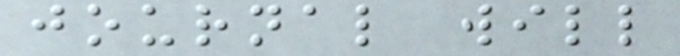journal will
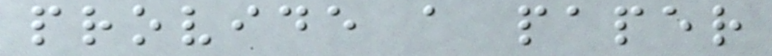provide a paper
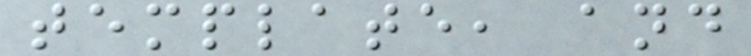template, and
